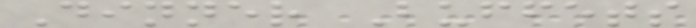Dinner Buffets
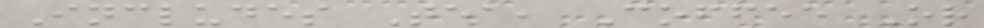Includes Tea, Coffee Or
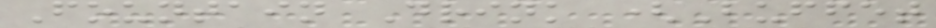Fountain Drink (Buffet
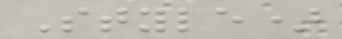Style)
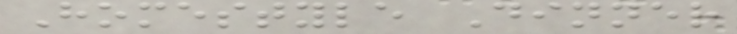Homestyle Dinner
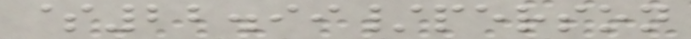$22.99/person
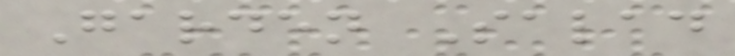Garden Salad
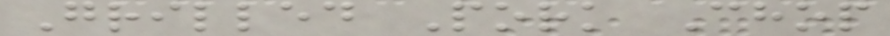Grilled Pork Chop
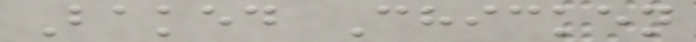Baked Chicken
